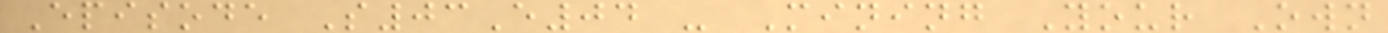Episode S03E04 - Mining Your Own
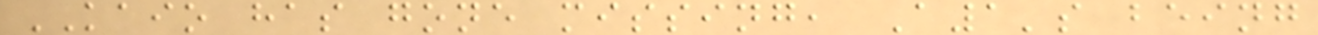KAIO has gone missing, A1's being
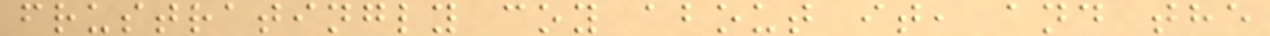frustratingly coy about it, and the
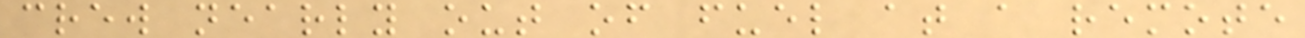crew nearly out of fuel at a remote
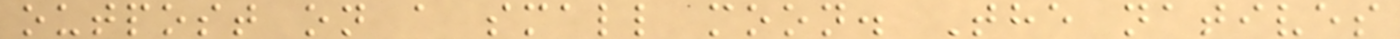outpost on a small moon. The natives
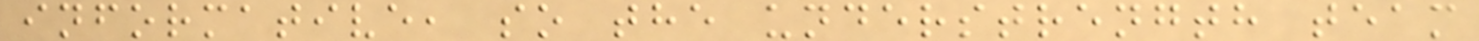informative, so the understrength team
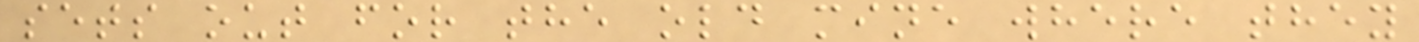sets out for the old mine where they
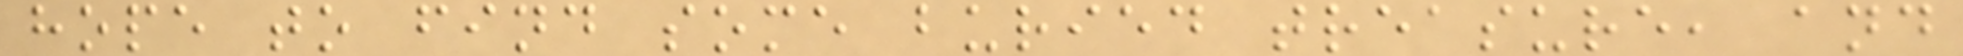hope to find some buried treasure, and
